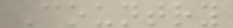Country
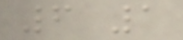6 1
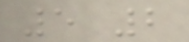5 2
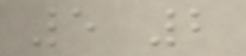5 2
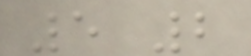5 2
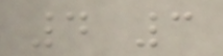4 3
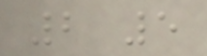2 5
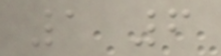1 6
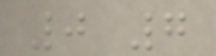0 7
